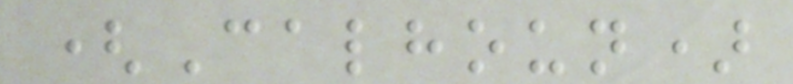(Calhoun)
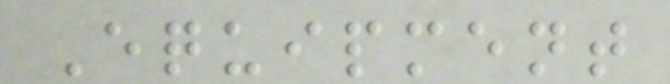Equipment
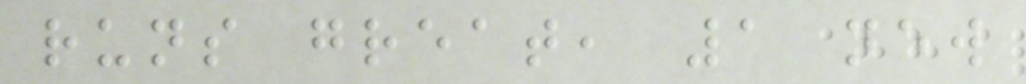runs great, 1 new
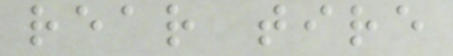rear tire
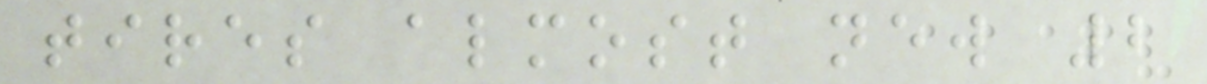tires almost new 2
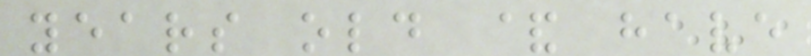years old & have
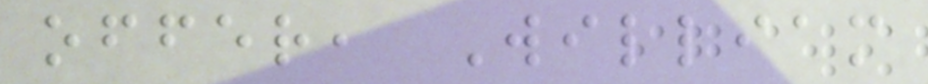offer, William
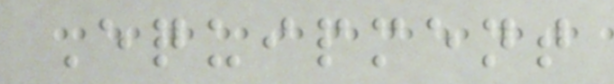Equipment
